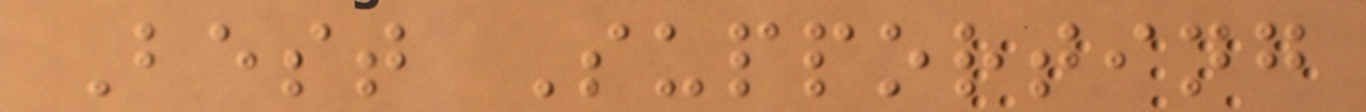Best Supporting
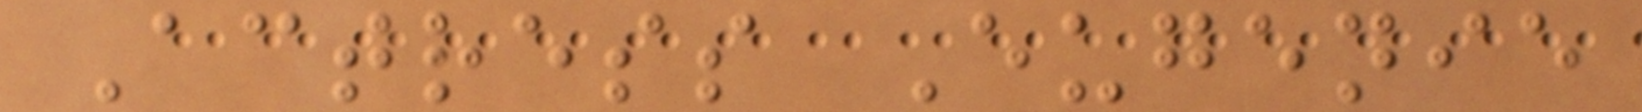Actress Eugenie
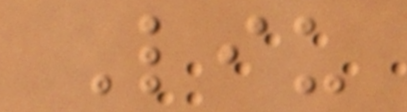Liu
